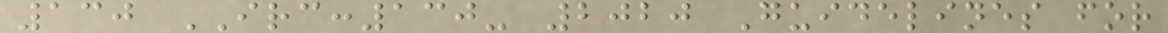130 IRC:130- 2020 Guidelines for
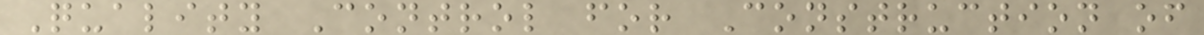Quality Control for Construction of
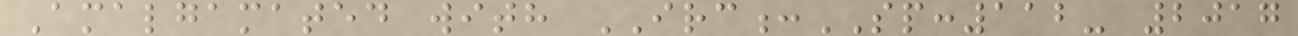Amalgamated with IRC:SP:112- 2017
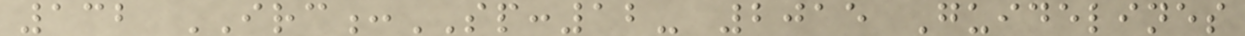132 IRC:SP:12- 2015 Guidelines
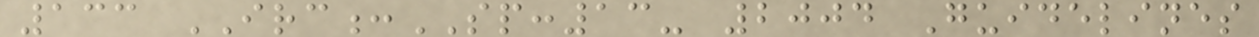133 IRC:SP:13- 2004 Guidelines
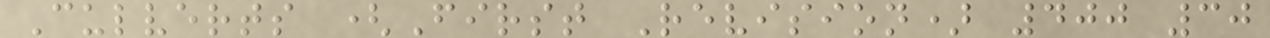Culverts (First Revision) 400 30
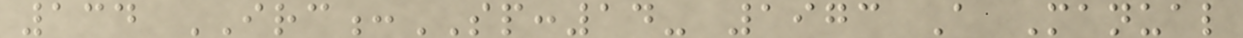134 IRC:SP:14- 1973 A Manual
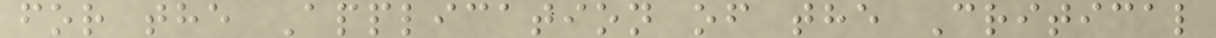for the Application of the Critical
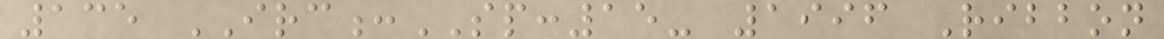135 IRC:SP:15- 1996 Ribbon
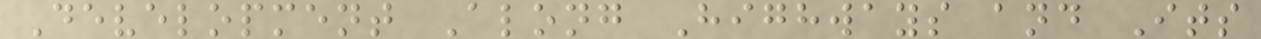Development Along Highways and Its
